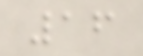16
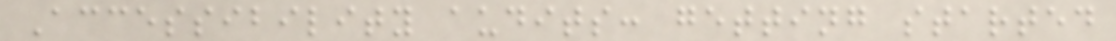Accessibility audits: getting started
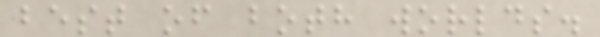best of both worlds.
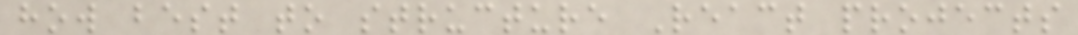how best to structure React projects
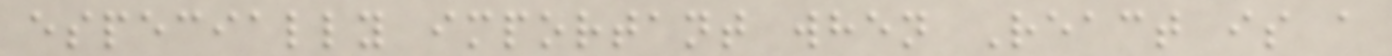especially important when React is a
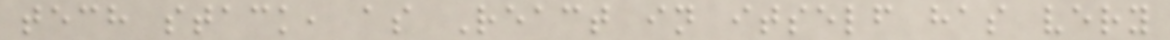tech stack, as React in itself has very
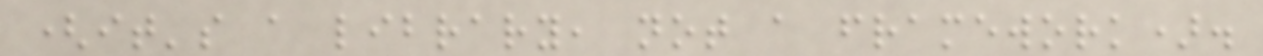(it's a library, not a framework).
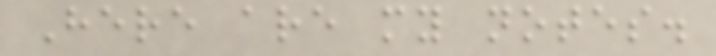Here are my notes.
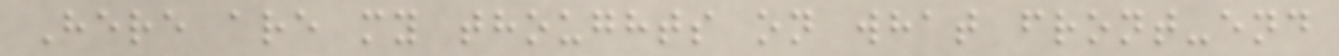Here are my thoughts on what front-end
